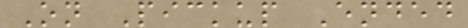On Pickup Ended
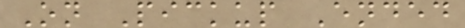On Pickup Ended
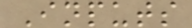Inputs
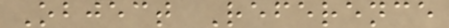Object Reference
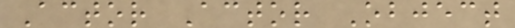Actor Actor Object
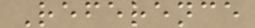Reference
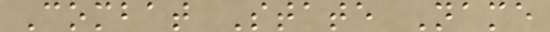Combat State Name
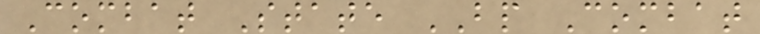Combat State BP Combat
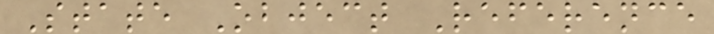State Object Reference
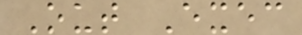Out Exec
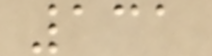131
